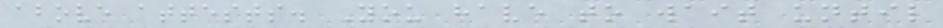above attests. You have to wait until
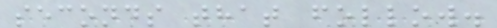seconds that follow.
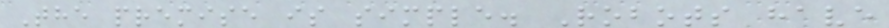The premise is simple. Robots have
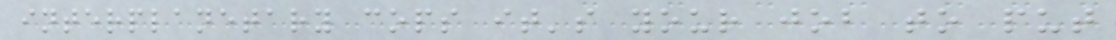interplanetary cops it's your job to put
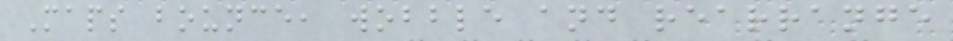Maps bounce, wobble and rearrange
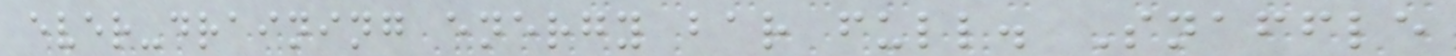ever-draining energy bar full. Snaffle
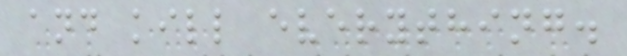and kill everything.
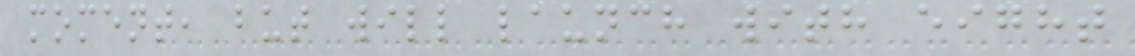moment, but will launch with eight
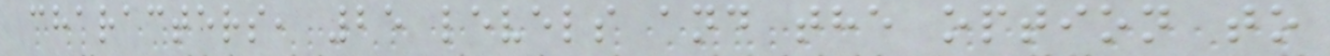characters, 25 levels and the option to
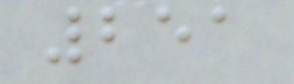251
